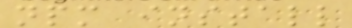npm install
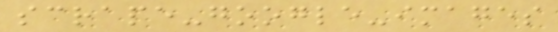scrape-google-images
